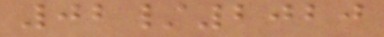02/2020
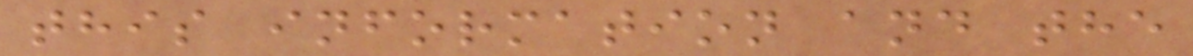this information and the
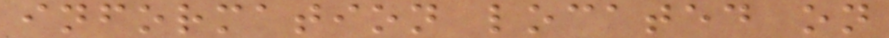information located on
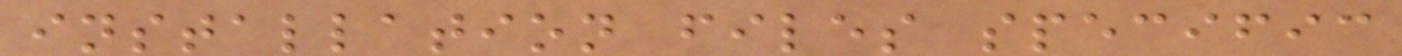installation files specific
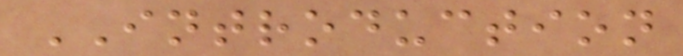INTRODUCTION
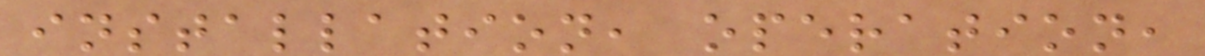installation, operation,
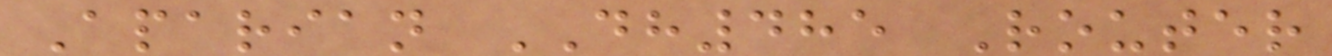Aparian DH485 Router
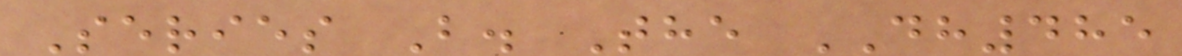Series B. The DH485
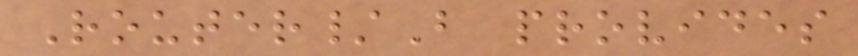Router/B provides
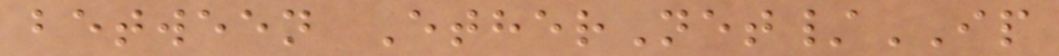between EtherNet/IP
